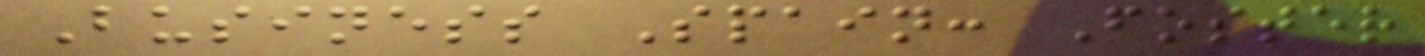Business Spain: Foster
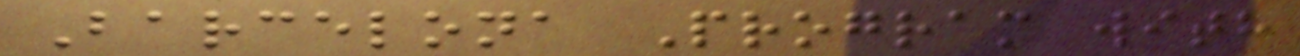Barcelona Program with
